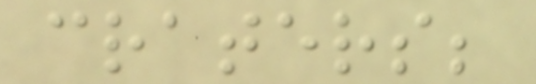craters;
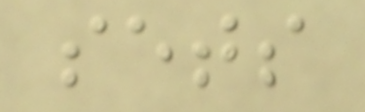sets
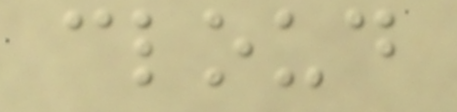cloud
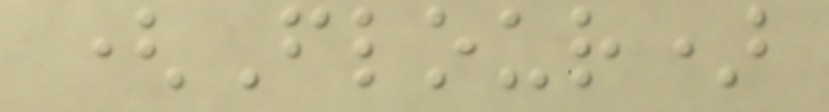(Flour)
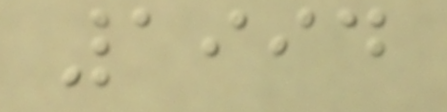1994
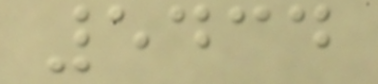5434
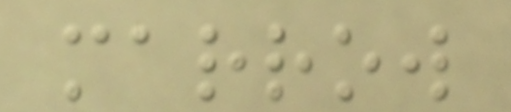marrow
